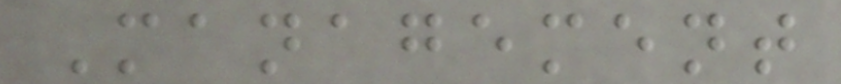Management
